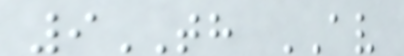9TH AV
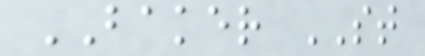BAKER ST
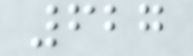627
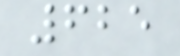625
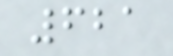621
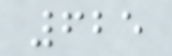625
